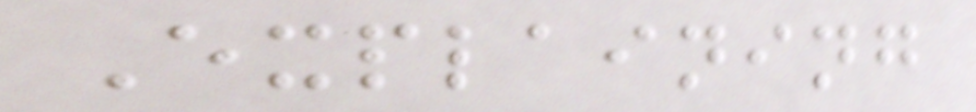Explaining
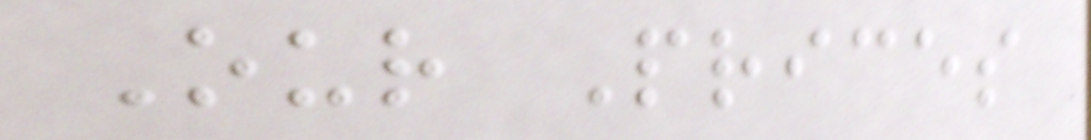Our Prices
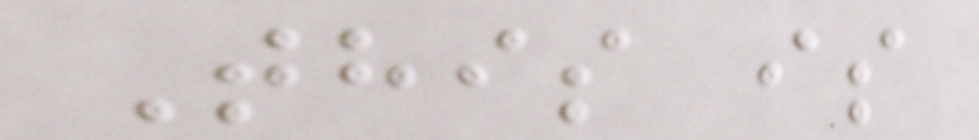This is
